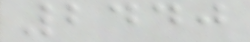2440
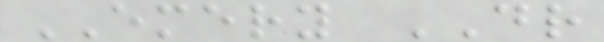EMERY DR
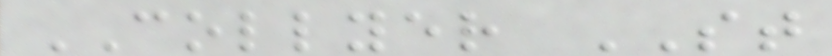COLLYER ST
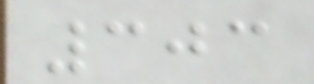303
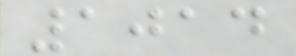1014
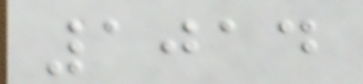1014
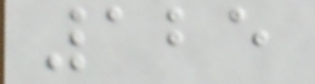125
